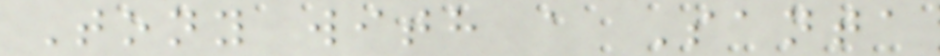Tony with a Santa
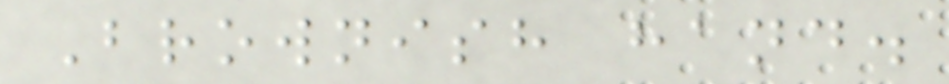Brownish hand.
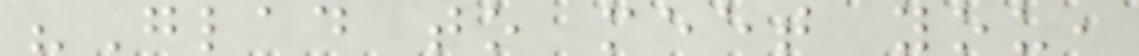"Glad to meet you,
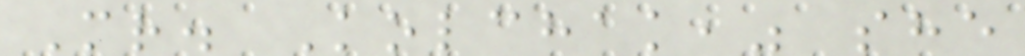Mr. Kolchak," she
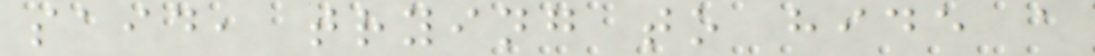said, trying to hide a
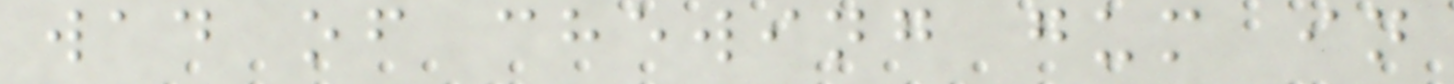wad of chewing gum in
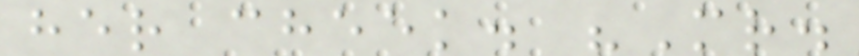her cheek. "Mr.
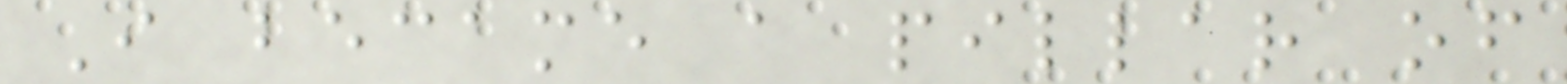I became a pillar of
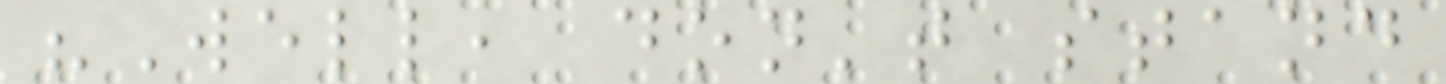"Well, don't stand
